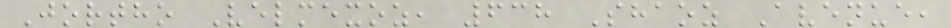Jortho Velmexoz, 638 Shaoz Avenue,
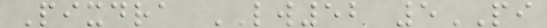Pixdra LW52 5PI
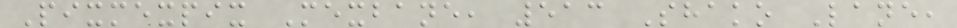Pixmexpix Mexbane, 513 Shako Lane,
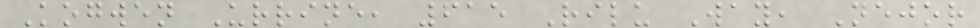Kogwen Urrine, 615 Rilu Way, Nejor
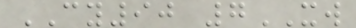CY90 7XW
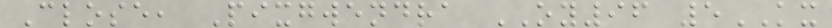Close, Pixgwendra OY96 5KX
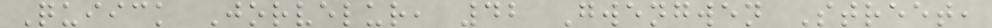Quiick Jorvelur, 42 Gwengwen Street,
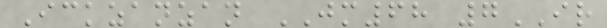Ickzanzan JM68 7IR
